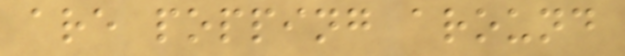are popping around
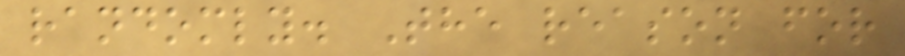randomly. The reason for
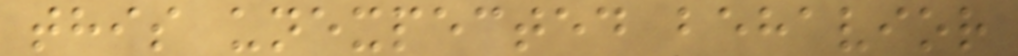this unexpected behavior
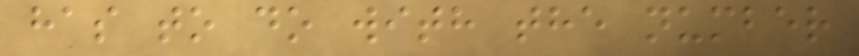has to do with the number
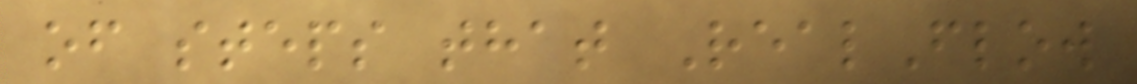of steps that RealFlow
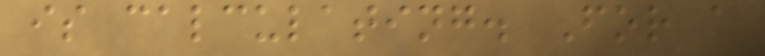is calculating. For a
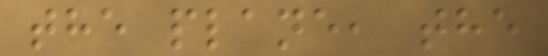the plane, the
